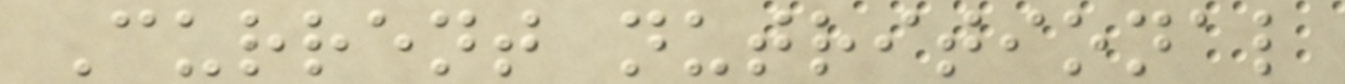Current nutritional
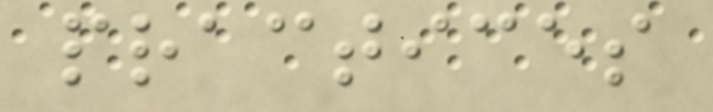practices
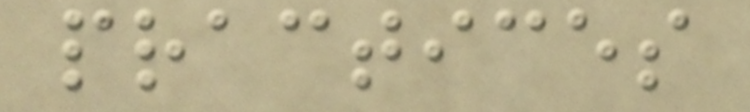practices
